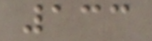133
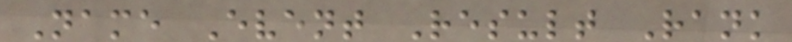Name Event Result Rank
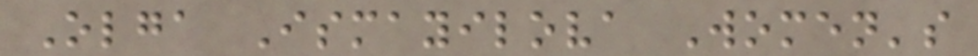Olga Ismayilova Women's
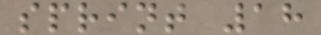sprint 18
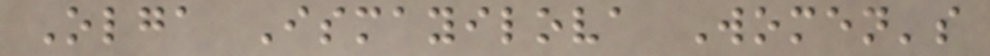Olga Ismayilova Women's
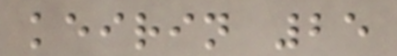keirin 25
